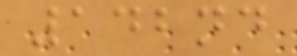142nd
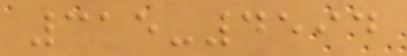315-4594
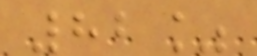82%
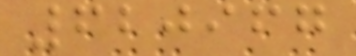620967
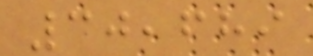30,689
